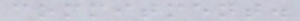commitment.
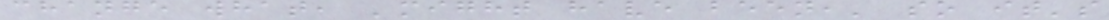change what, 'might have been,' so it's
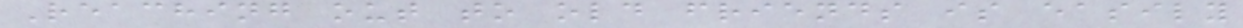Reaching out to old friends is easily
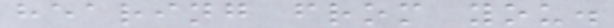hearing from you.
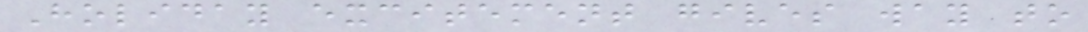Holiday excitement gives way to
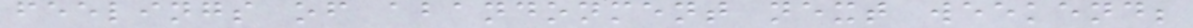feelings of abandonment next weekend;
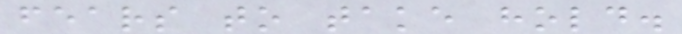fears to take hold.
